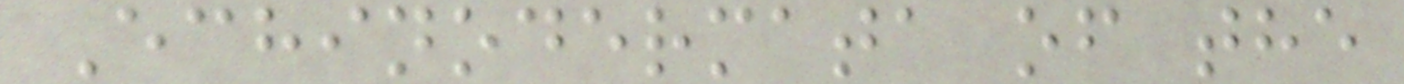Echinodermata of the
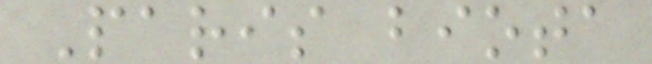Paris biota
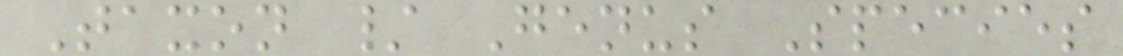Taxon / Genus Species
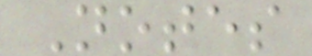Notes
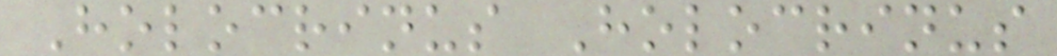Holocrinus Holocrinus
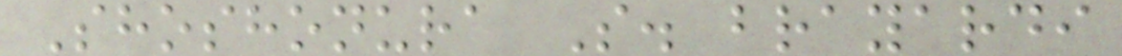Shoshonura S. brayardi
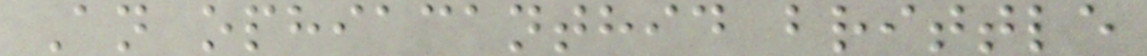An ophiacanthid brittle
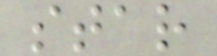star
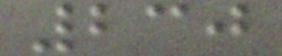230
